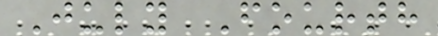July Fourth
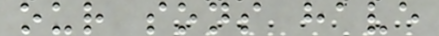our sons have
